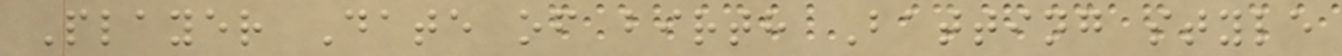Player Date of birth Batting style
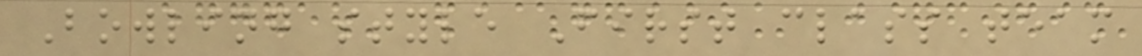Bowling style First class team
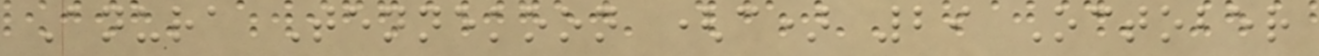Anura Tennekoon (c) 29 October
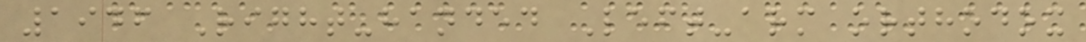1946 Right-handed Left-arm orthodox
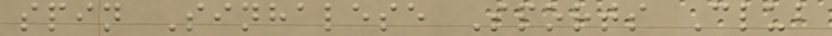spin Sinhalese Sports Club
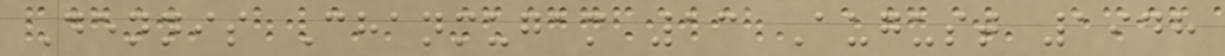Dennis Chanmugam 13 August 1948
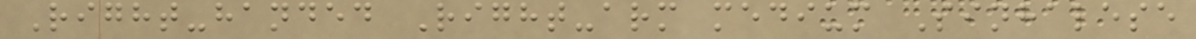Right-handed Right-arm medium Sinhalese
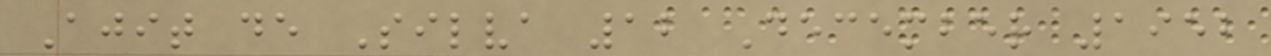Ajit de Silva 12 December 1952
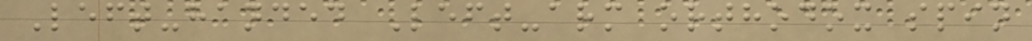Left-handed Left-arm orthodox spin
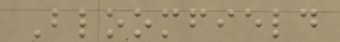Bloomfield
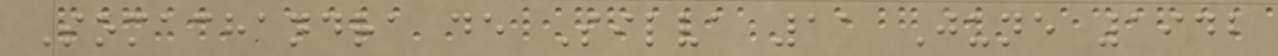Somachandra de Silva 11 June 1942
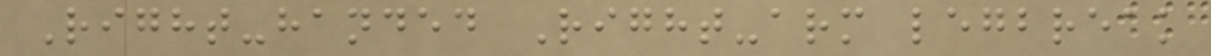Right-handed Right-arm legbreak
